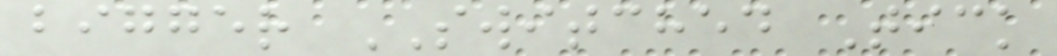bigger SWITCHED Tick
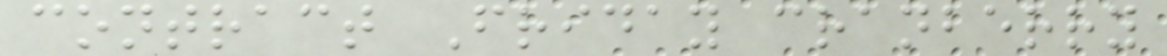contract Friday cranberry
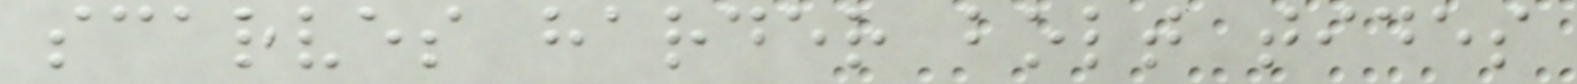scarves harder bolt tides
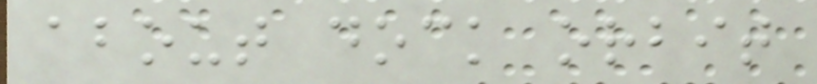about dock orbit
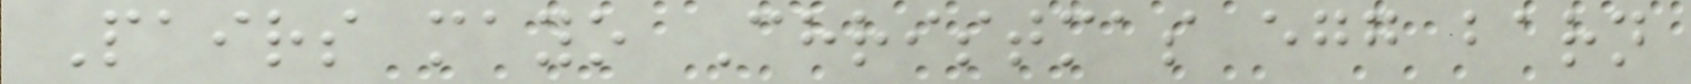Pairs mayo Christmas egg barn
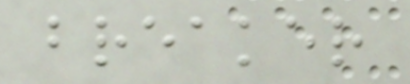breaker
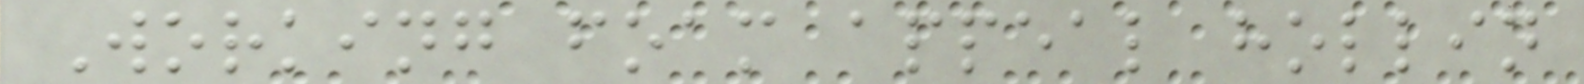Working foam appeal hollin
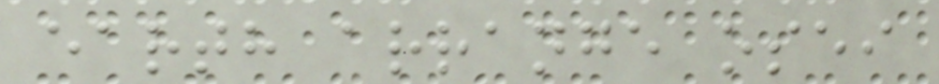earth arrange osei
